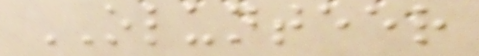OLUNTEER
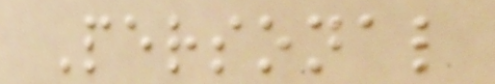Personal
